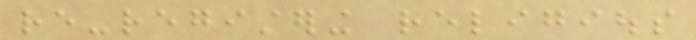re-registering religious
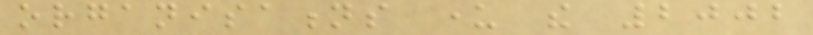organisations under the 2002
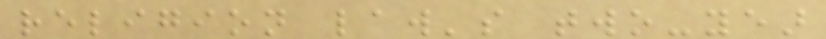religion law's two-year
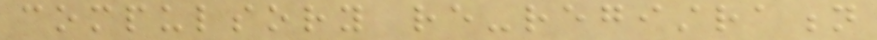compulsory re-registration
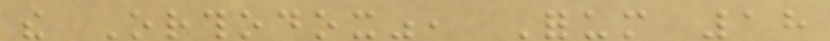the Orthodox", Forum 18
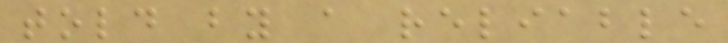told by a reliable
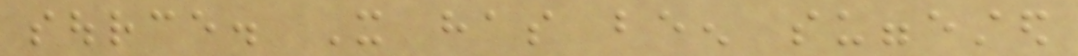source. It has been suggested
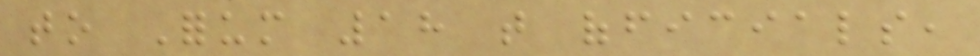to Forum 18 that officials,
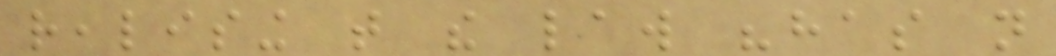realising that the law "has not
